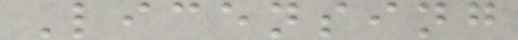Licensing
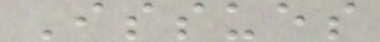Issues
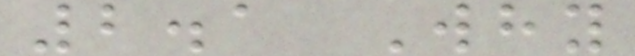2.1 Why
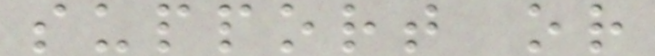support or
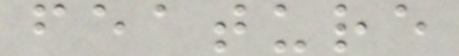feature
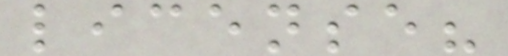license?
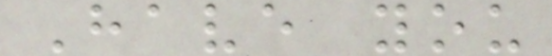Have you
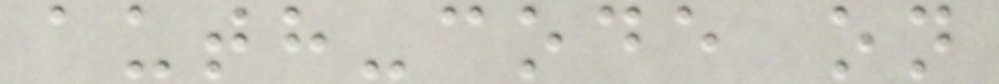auth-code on
